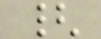{
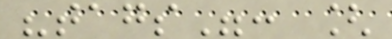"tags": [
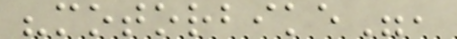"motorbike",
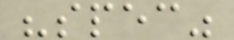"spec"
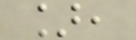],
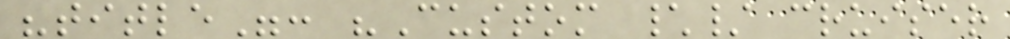"title": "Custom \/ cruiser
